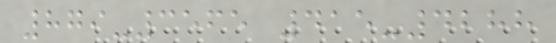879-3565 415-4288
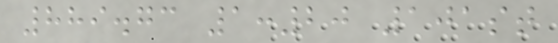889.73 1:20 101st
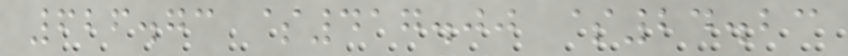626.73 $417.00 $24.23
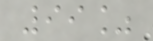99%
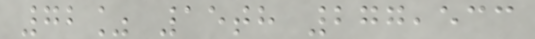72% 15th 277,533
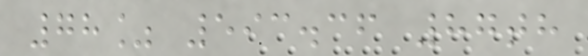78% 593.36 87th
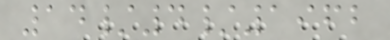14/4/1962
